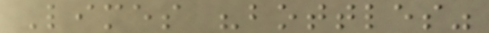Limes "bottles"
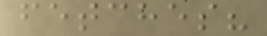fetches?
